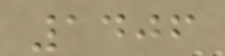1406
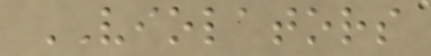VIOLATORS
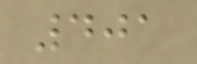401
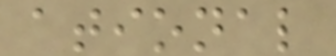ational
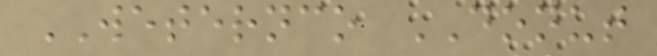WETERNCO DONUT
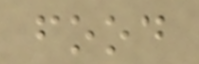food
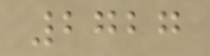2727
